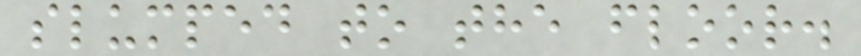slumped to the floor.
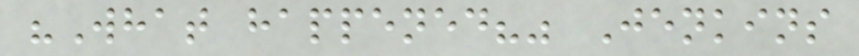"What happened?" Jenkins
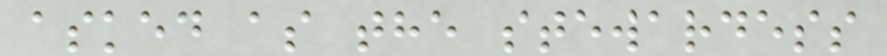asked as the stewardess
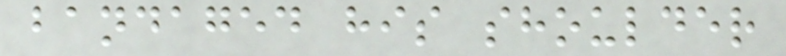bandaged his shoulder
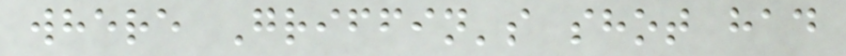where Griffin's shot had
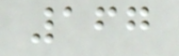167
